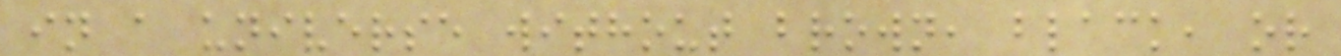in a universe without brown, black, or
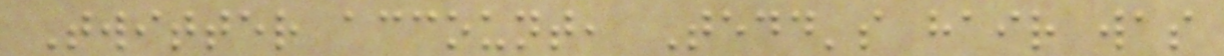Twitter account, Tedd's hair was
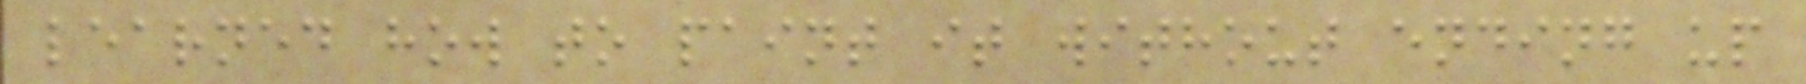learned how to paint it without ending up
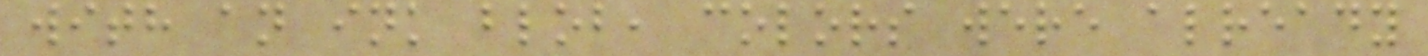with an ink blob, colors were already
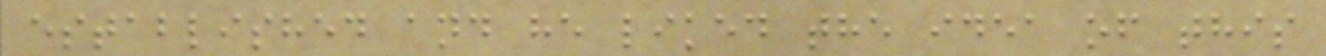established and he liked the idea of this
